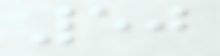50
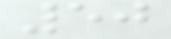50
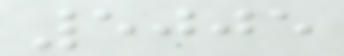5005
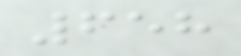658
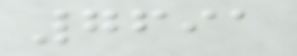7691
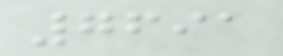7691
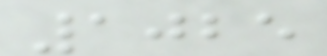1025
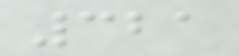321
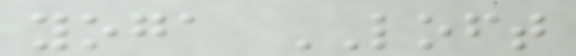yoga LOFT
